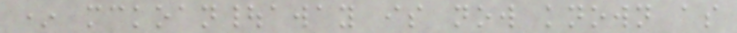* mckoan|away is now known as
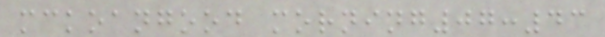mckoangood morning07:43
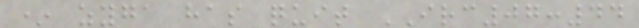* zyga has quit IRC07:44
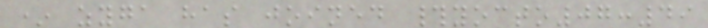* zyga has joined #yocto07:49
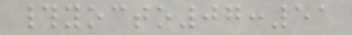#yocto07:51
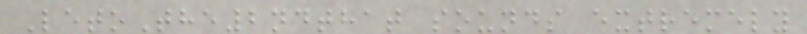LetoThe2ndthat sounds extremely
